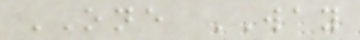ONE WAY
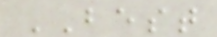BEST
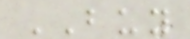BUY
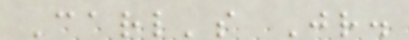Carl's Jr.
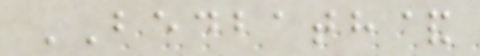BEDBATH&
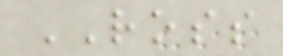ROSS
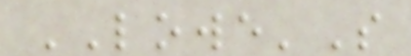LOWE'S
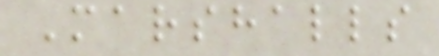Marshalls
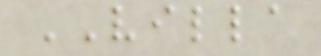VILLA
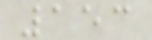153
